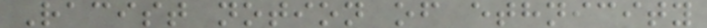Racist notion of ethnicity
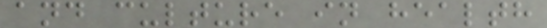and culture in health
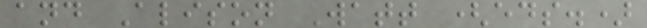and Alison Watt (eds.)
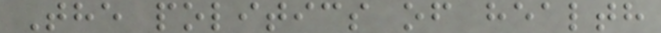The politics of health
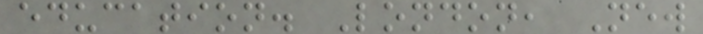education. London, New
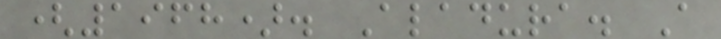(1968). Aladura. A
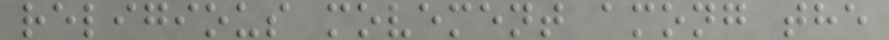religious movement among the
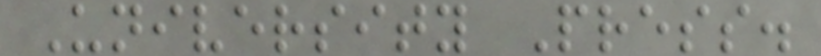University Press.
